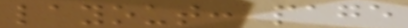layout: page
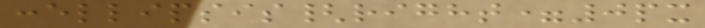:ellipsis{right=0px
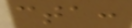cta:
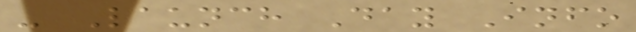- Launch Day Info
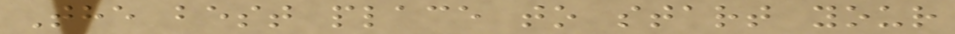The best place to start your
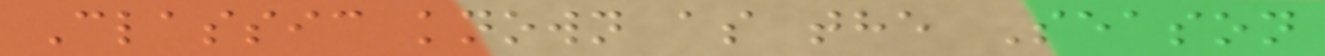Classic known as the Season
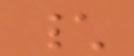\
